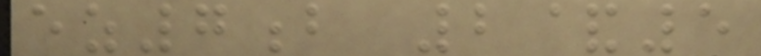ez7b 2&5
